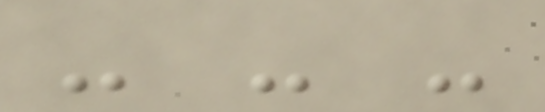- - -
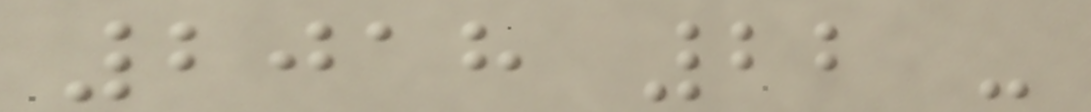2018 22 -
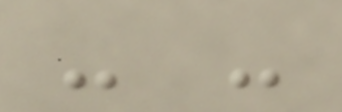- -
